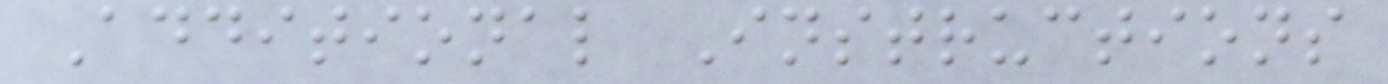Additional Instructions
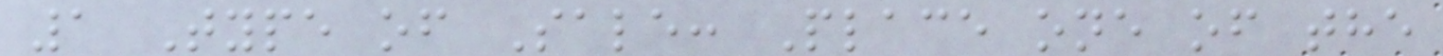1 Type of Sale: Place one of the
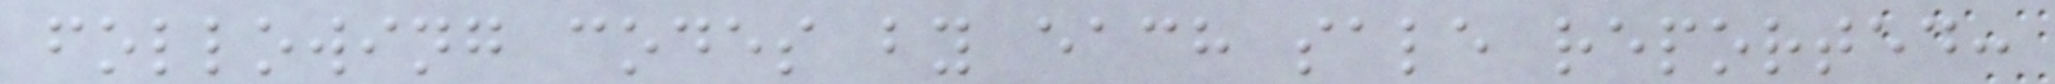following codes by each sale reported:
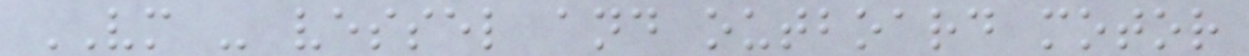VM - vessel and outboard motor
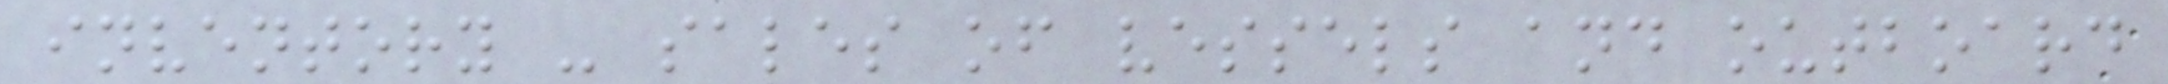inventory - sales of vessels and outboard
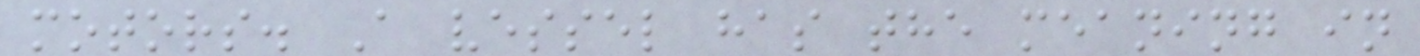motors. A vessel has the meaning in
